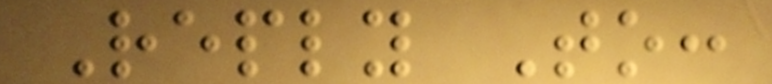Reply To:
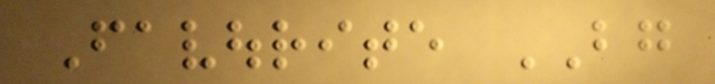Favourite BG
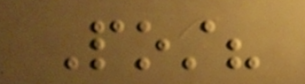Post?
